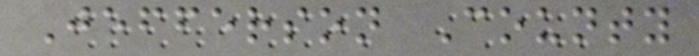Jefferson County
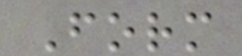Form
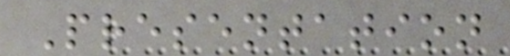Presentation
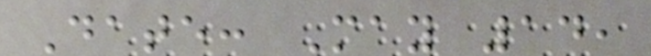Date: May 14,
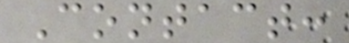Contact:
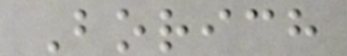Borich
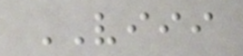VIII
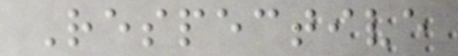Respective
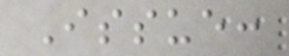Issue:
